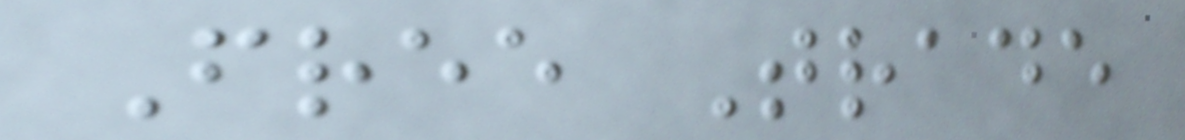Free Trade
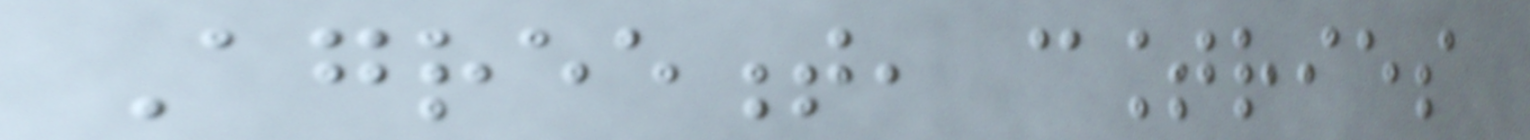Agreement, countries
